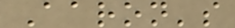Aaron's
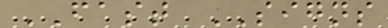FAST SIGNS
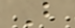B
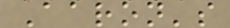Aaron's
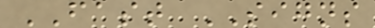FAST SIGNS
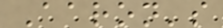Aaron's
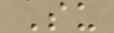Su
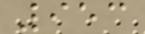953
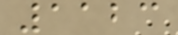1123
